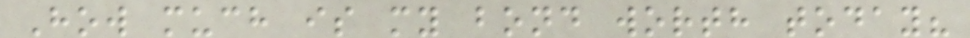How much is my bond worth today?
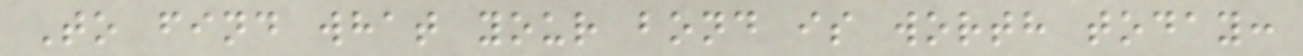To find what your bond is worth today:
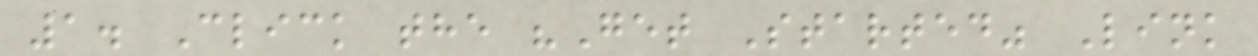1. Click the "Get Started" Link
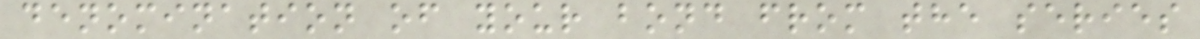denomination of your bond from the series
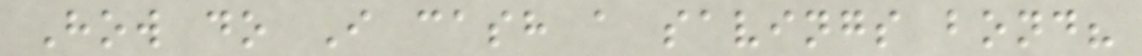How do I cash a savings bond?
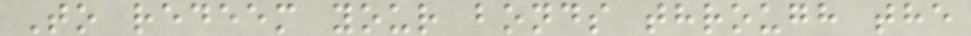To redeem your bonds through the
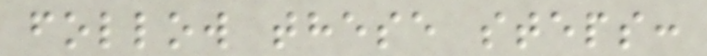follow these steps:
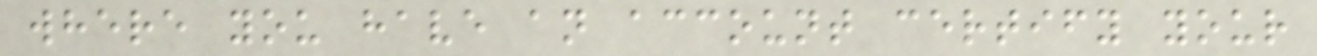where you have an account certify your
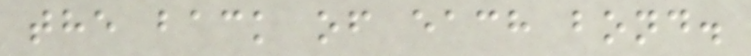the back of each bond.
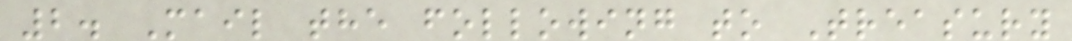2. Mail the following to Treasury
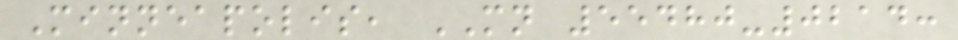Minneapolis, MN 55480-0214:
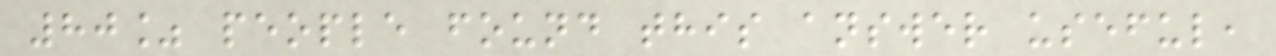80% people found this answer useful,
